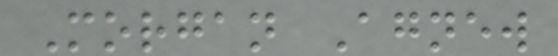Morgan Agnew
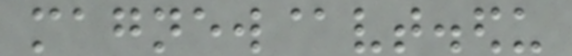magnew@vt.edu
